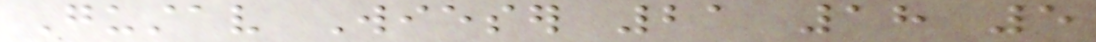Gustav Wieser 21 18 5
